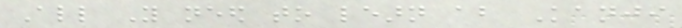All You need to learn about Kanji
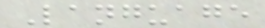Language
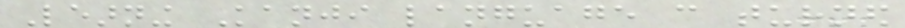Learning Kanji language can turned
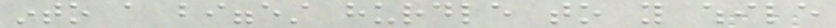into a biggest hurdle to you while
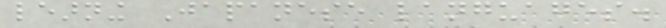learning Japanese languages.
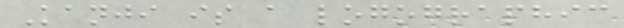Kanji is a logographic
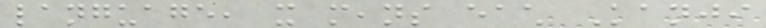language, it means each Kanji
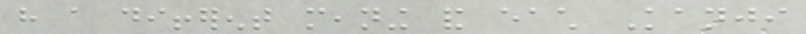have a different meaning and each Kanji
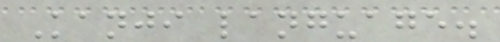Kanji language.
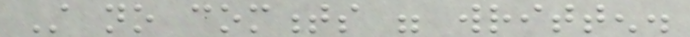Still no comments were written.
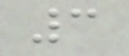3
